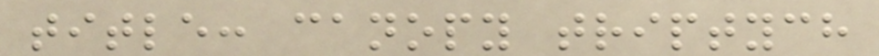title: canopy triptych
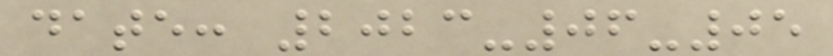date: 2023-06-05
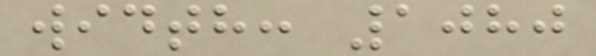width: 1080
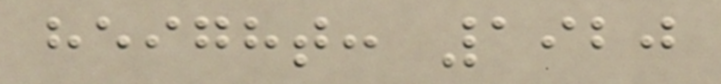height: 1920
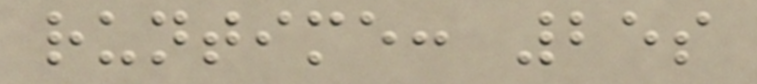runtime: 25s
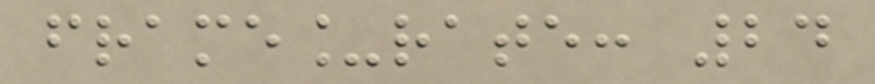frame_rate: 24
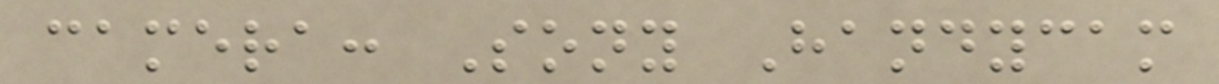camera: Sony Handycam
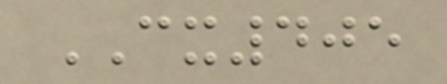CX405
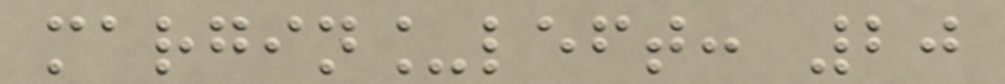margin_left: 20
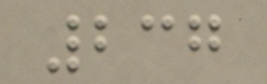237
